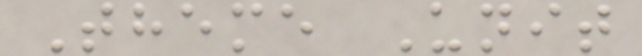Theme Unit
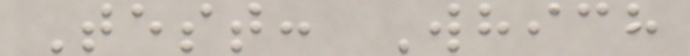Test: Which
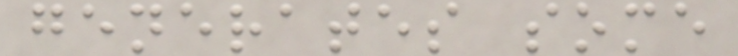generates some
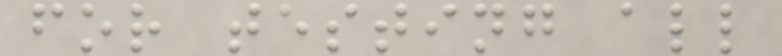for testing all
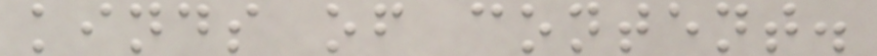kinds of content.
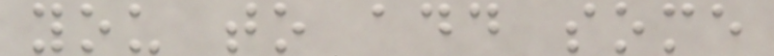you to add some
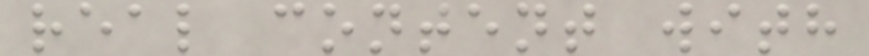real content with
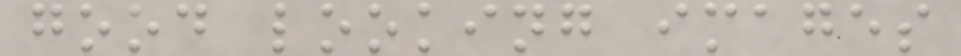good looking images
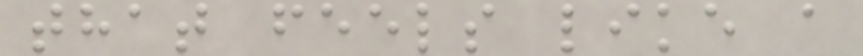that feels like a
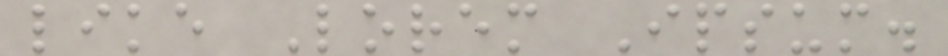like Lorem Ipsum.
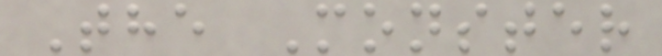The Monster
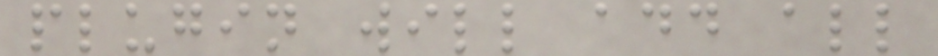plugin will add all
